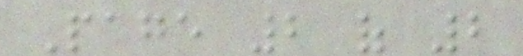Page 2 of 2
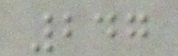247
